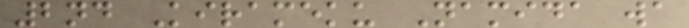2nd Kirameku Namida wa
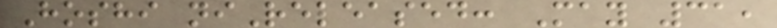Hoshi niReleased: May 31,
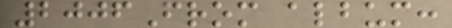2006From album:
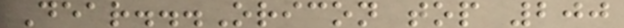Dear...Oricon top 200
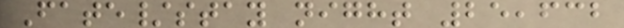Fate/stay night 25,632
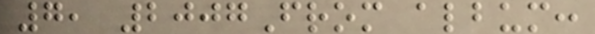7, 2007From album:
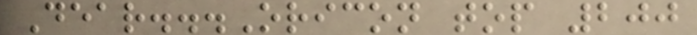Dear...Oricon top 200
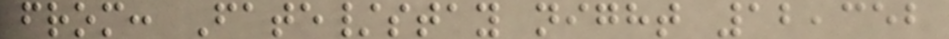from: Fate/stay night 12,352
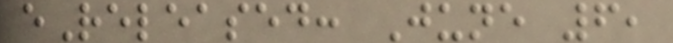eReleased: June 6,
